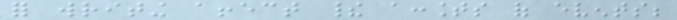for writing affect their accounts of events;
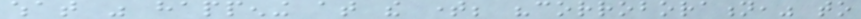what was happening at the time; "corroboration," to
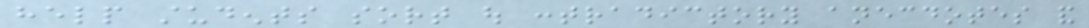help students sort out contradictory anecdotes and
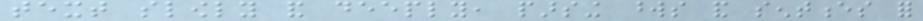text slowly and deeply, parsing words and sentences for
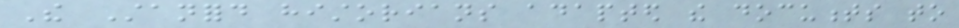The Stanford historians adapted the documents to
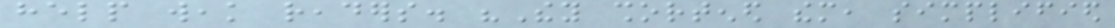help weak readers. "They shortened them, simplified
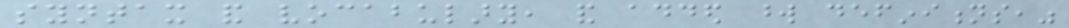syntax and vocabulary, and added word definitions,"
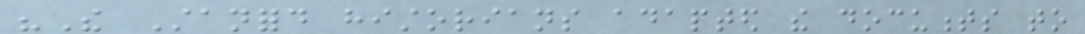"The Stanford historians adapted the documents to
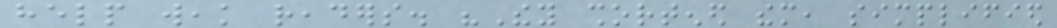help weak readers. "They shortened them, simplified
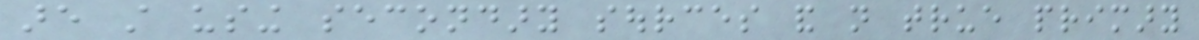are still using secondary sources and not true primary
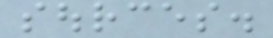sources.
